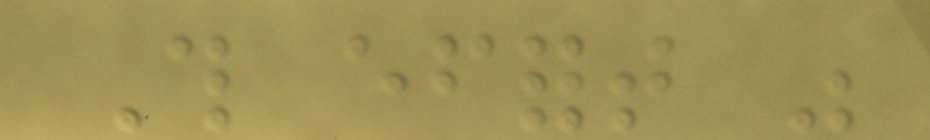This effort was
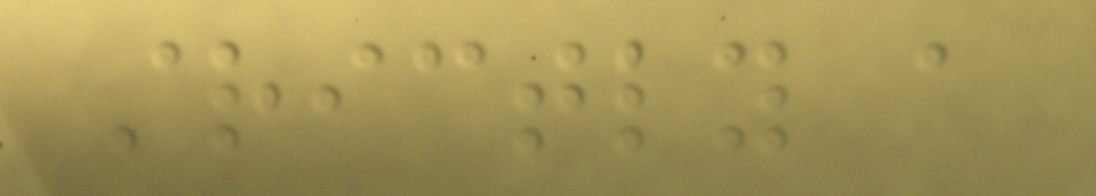strictly a
